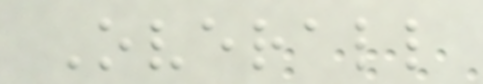Overall
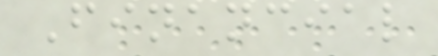Financial
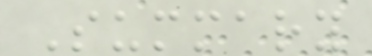Summary
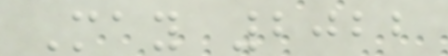May 2022
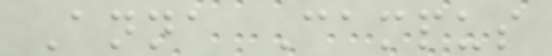Anna Campus
